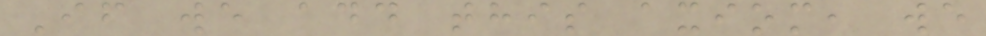If we add this axiom, we
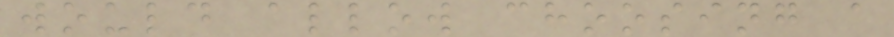would allow choosing a
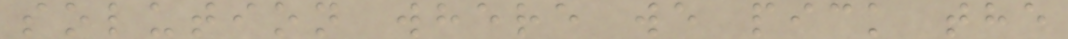solution where we pick the
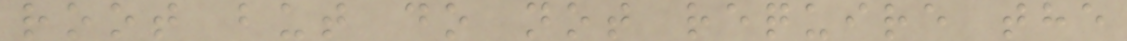root but do not require the
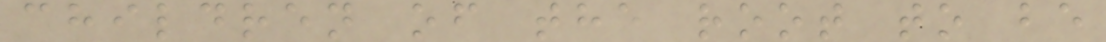children of the root to be
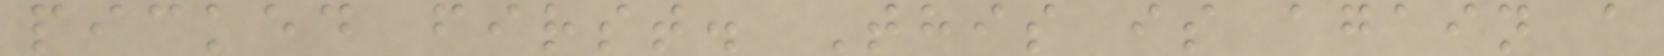picked first. This is again a
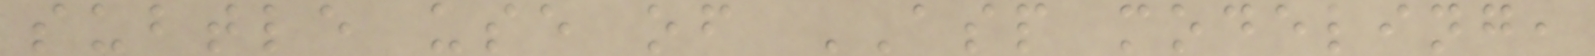subtle use of ASP modeling,
